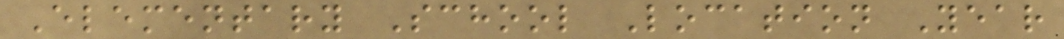Elementary School Location Year
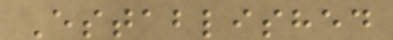Established
